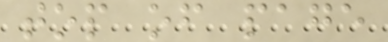top of page
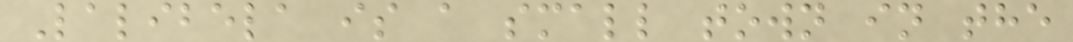Lalibela is a small town in the
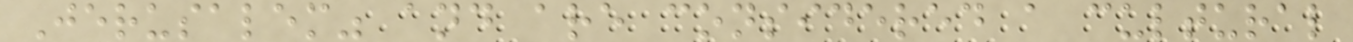Jerusalem" and are considered a cultural
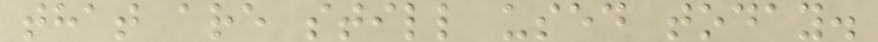that are still used today.
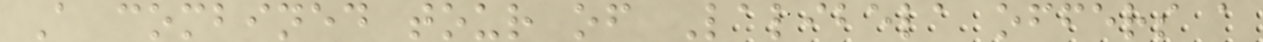A combined tour of Lalibela offers a
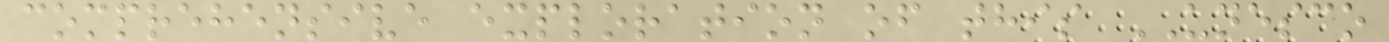comprehensive exploration of this UNESCO
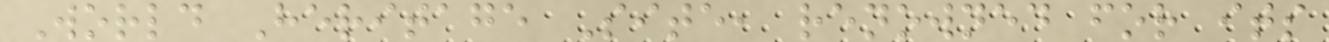World Heritage Site, renowned for its
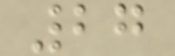27
